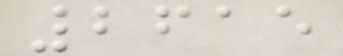2615
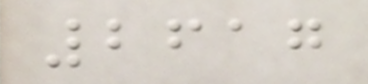2617
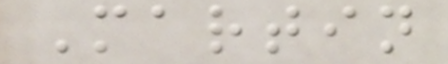Martin
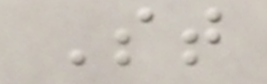St
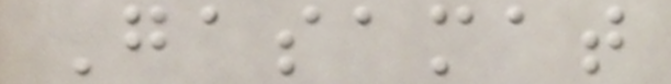Gasamat
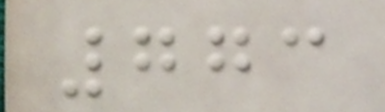773
